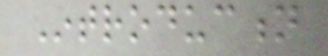Introduction
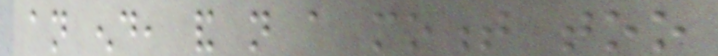an end, and not a moment too
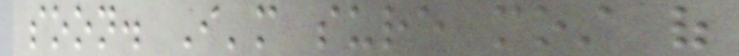soon. I'm sure most of
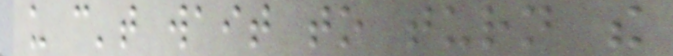us can't wait to turn the
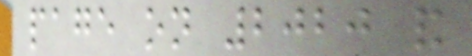page on 2020 and
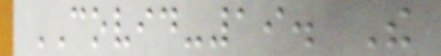COVID-19. The
